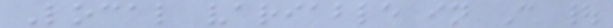Local variable in C |
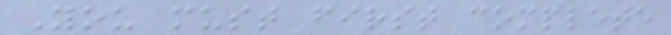You must first complete
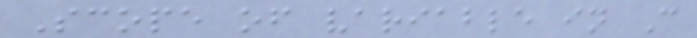Scope of variable in C
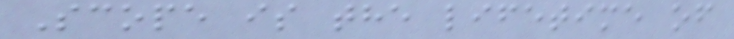Scope is the lifetime of
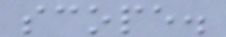scope.
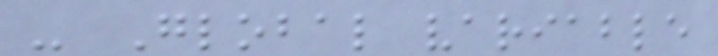- Global variable
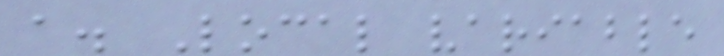a. Local variable
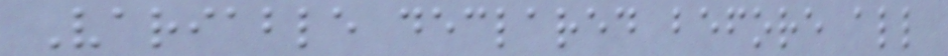Variable declared before all
